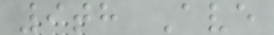9th Ave
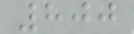800
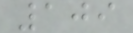109
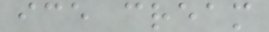ice cream
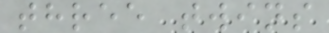three twins
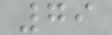79
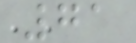71
